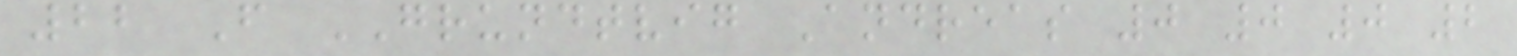22 F GRUNDTVIG Andreas 0 0 0 2
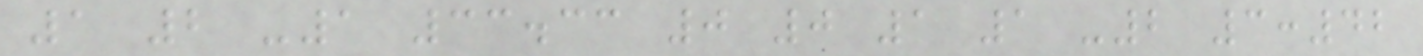1 2 -1 33.33 0 0 1 1 -2 3:42
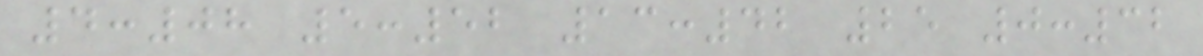4:08 5:52 13:42 25 0:32
